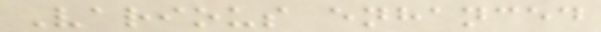Various enhanced
